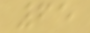65
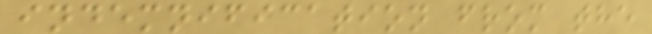indemnification from the
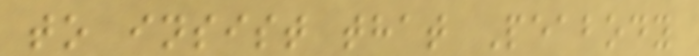to insist that Peabody
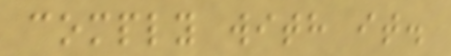comply with it.
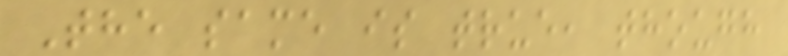The same is true, though
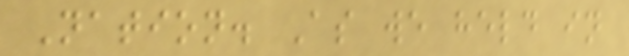Nation. As we held in
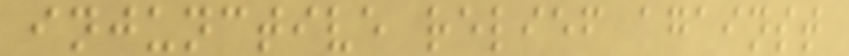injunctive relief against
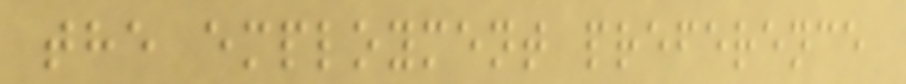the employment preference
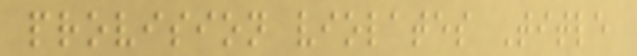provision violates Title
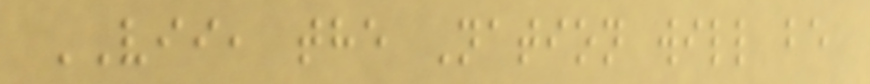VII, the Nation will be
